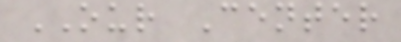OUR Center
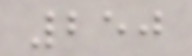250
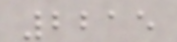2215
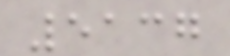5137
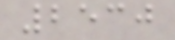2530
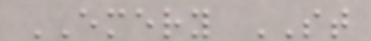EMERY ST
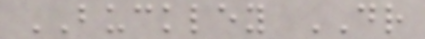BUCKLEY DR
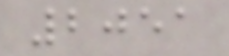2051
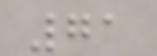71
